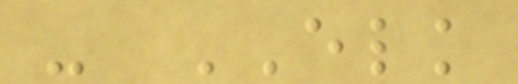- ELK
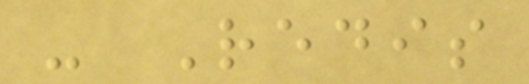- Redis
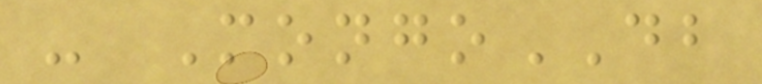- MongoDB
